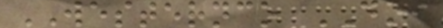WESTERNCO DOI
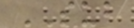SUB
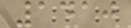1410
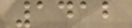1412
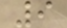9
